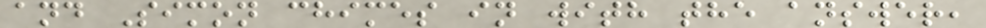and Simon chimes in with the answer,
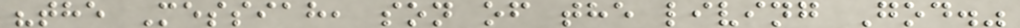"the Messiah, son of the living God."
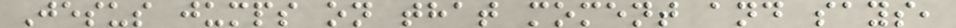Jesus jumps on that moment and says,
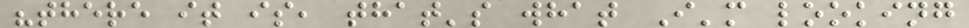"there it is, that's what I'm looking
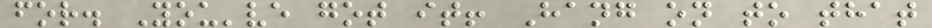for. You've got it! Hang on to that
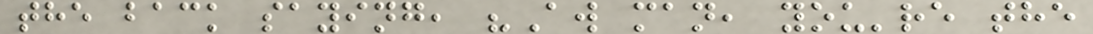the back saying, "Aw man, you're the
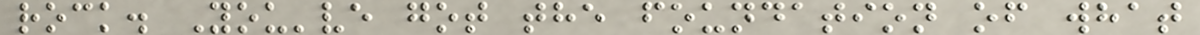rock. You've got the foundation of what
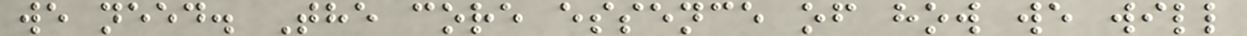we need. The core essence of how we will
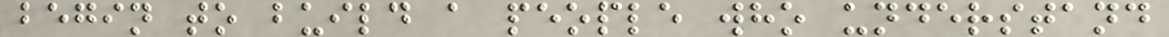begin to build a people who understand
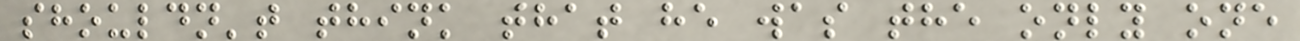shouldn't think that he was the only one
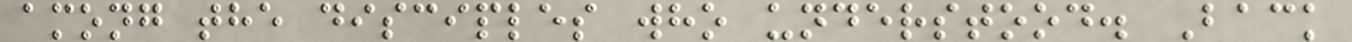among the disciples who understood. Back
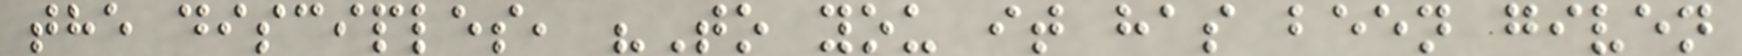the disciples, "To you it has been given
